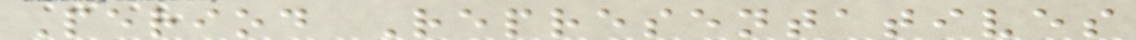Period Representatives
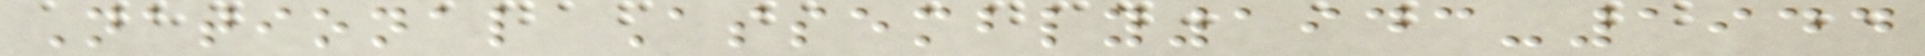National Assembly1943-1944
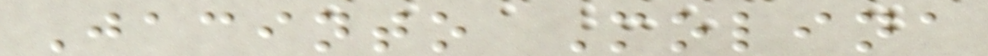Jacinto Molina
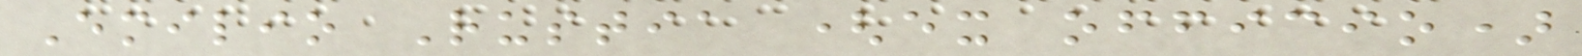Emilio Rustia (ex officio)
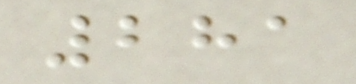281
